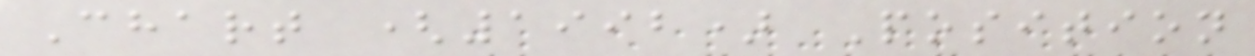Chart (1992) Position
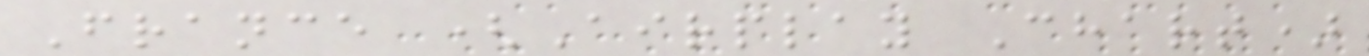France (Airplay Chart)
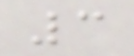3
